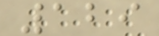129
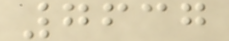7637
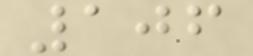106
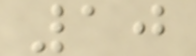10
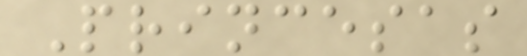Princesas
